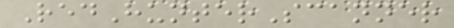RedHunterScanner
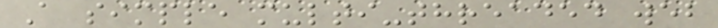A simple multi-threaded web
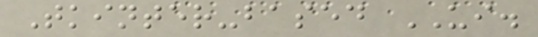Tkinter-based UI.
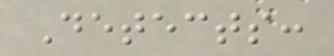Detects:
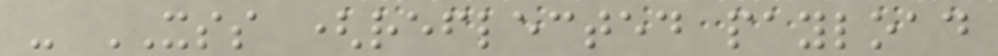- XSS (reflected payload
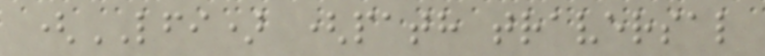(LFI) (path traversal
